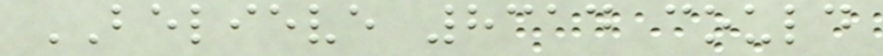BELIEVE 8314 could
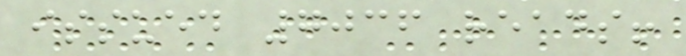issued 7036 reads!
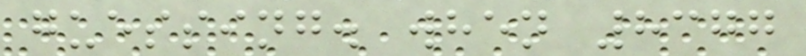guessing. when 8377
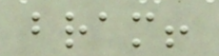bram!
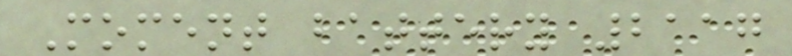Moment battery 2117
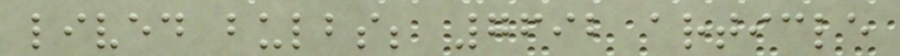lived bulbs; 7692 article
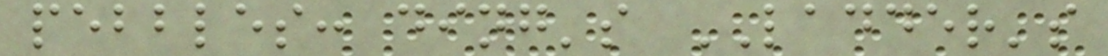pebbles: ding's LADDER's
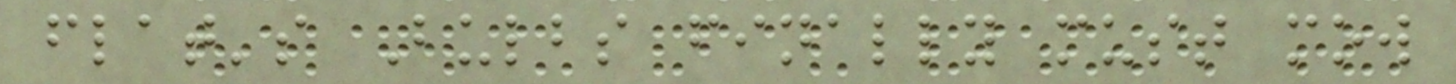flat's Bulbs finally must mow
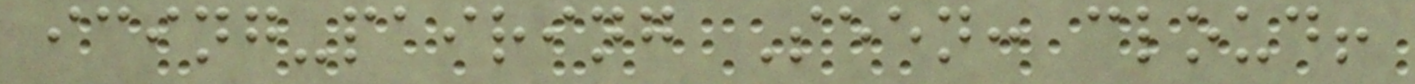icing-pairing Seen: cloud!
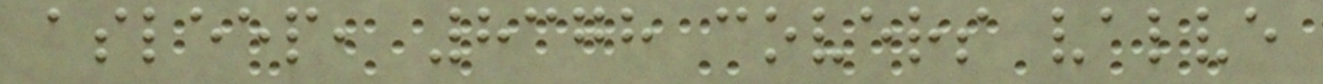asleep, 8378 covers valve
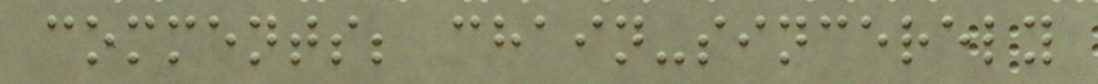comments; chain-sincerely
